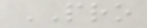PRO
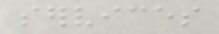services
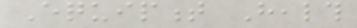Equipment Health
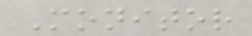Monitor
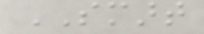SMART
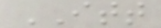ITT
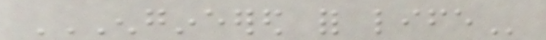ENGINEERED FOR LIFE
